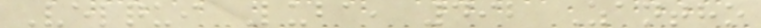Velqui Luba, 492 Zantho
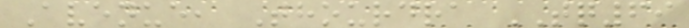Avenue, Thourdra TQ69
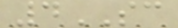4SC
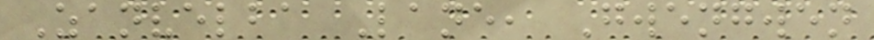Zanvelba Lane, Gwengwen
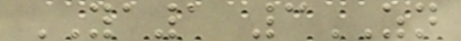YA1 3ZN
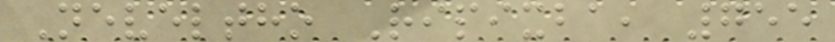Neveltho Ripixba, 755
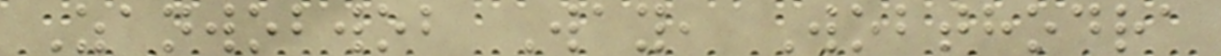Zanwobwob Way, Wobthodra
